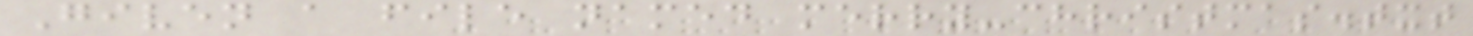Given a file named merry-christmas.txt
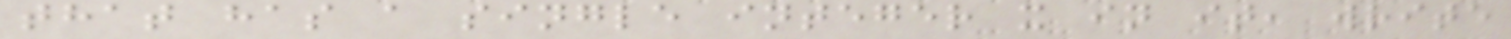that has a single integer x in it, write
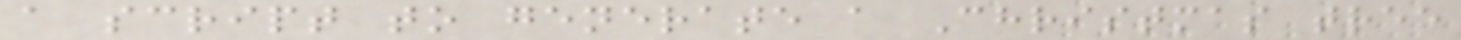a script to generate a Christmas tree
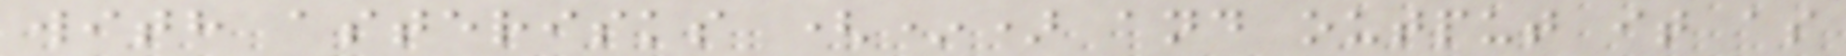with asterisks (*) and output it as
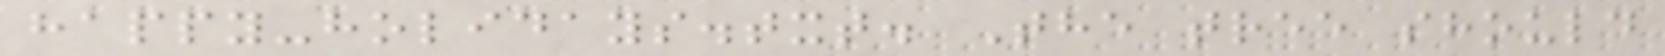happy-holidays.txt. The tree should
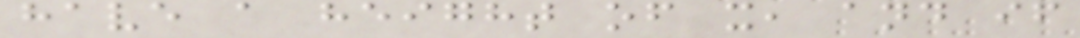have a height of x, and if
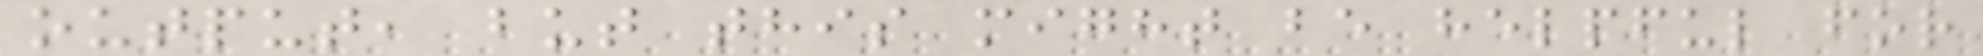output, but this might be helpful for
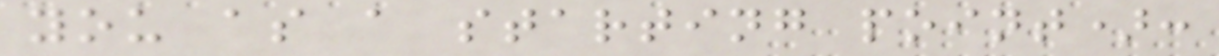you as a starting point):
